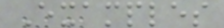Examples
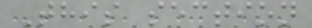This section
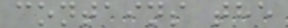contains the
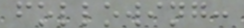following:
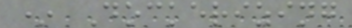* Dockerizing
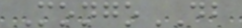MongoDB
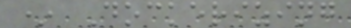* Dockerizing
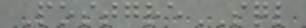PostgreSQL
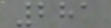281
